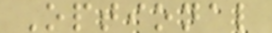Optional
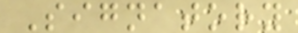Signatory
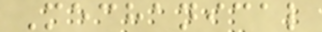Mechanical
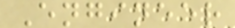Engineer
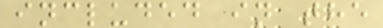included in the
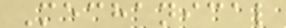Mechanical
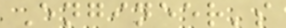Engineer's
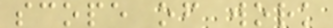scope of work
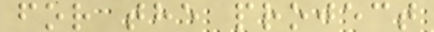for the project
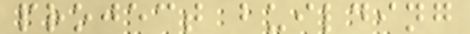project building
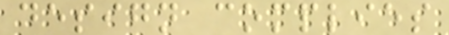design complies
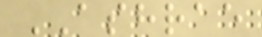ASHRAE
